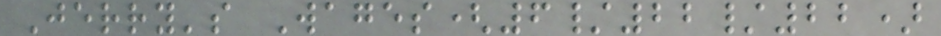Jerry's Wages(6/22/22)
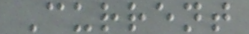Current
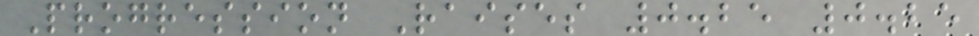Progression Raises 0.25 0.25
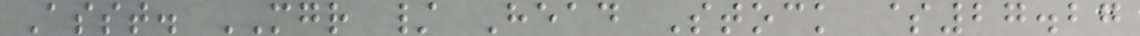Asst. MGR / Head Stock $27.27
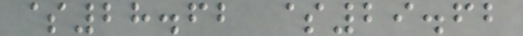$28.62 $29.62
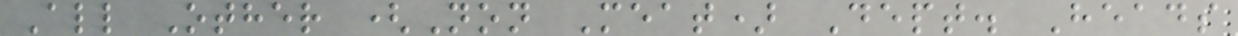All Other (Non Meat) Dept. Heads
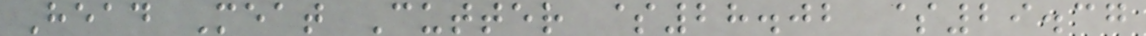Head Meat Cutter $28.02 $29.37
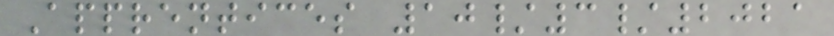Apprentices 10/3/2021
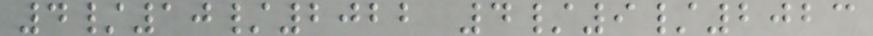4/10/2022 4/9/2023
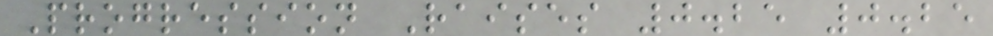Progression Raises 0.25 0.25
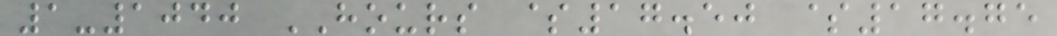1-1040 HOURS $17.50 $17.75
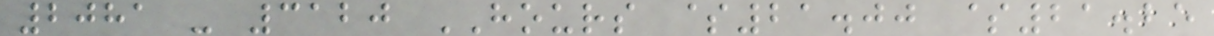2081 - 3120 HOURS $21.00 $21.25
